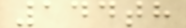144th
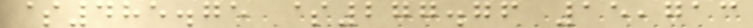$485.75 $277.76 15,713
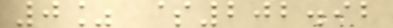0% $202.92
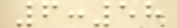6:58
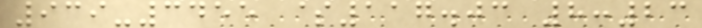939-3455 $117.03 8:23
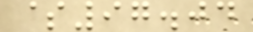$97.04
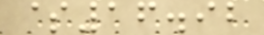$16.92
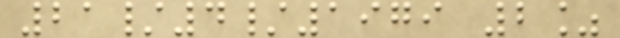21/4/1979 2%
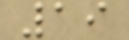19
